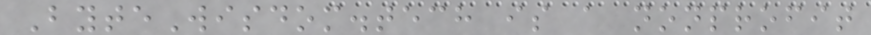ByteWisdom.tech is a nonprofit
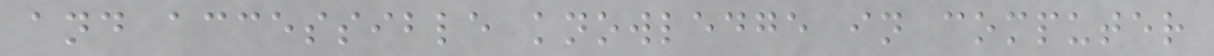and accessible knowledge in computer
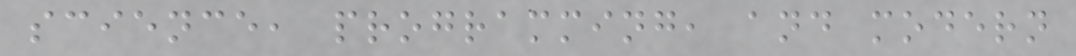science, programming, and modern
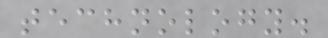technology.
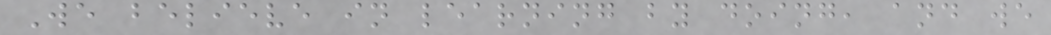We believe in learning by doing, and we
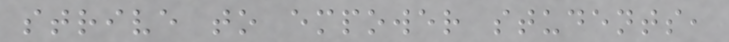strive to empower students,
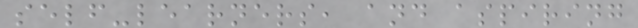self-learners, and aspiring
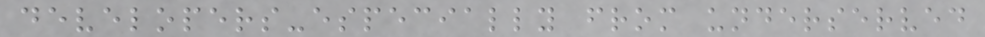developers-especially from underserved
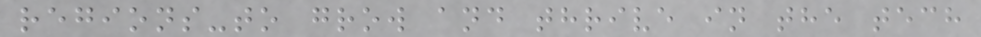regions-to grow and thrive in the tech
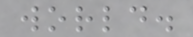world.
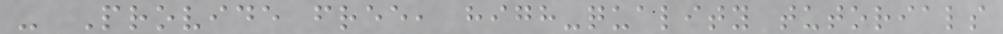- Provide free, high-quality tutorials
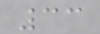33
